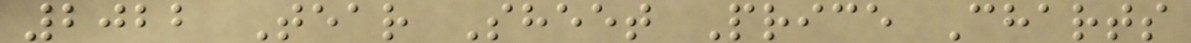2022 Tear Sheet Price Charts
